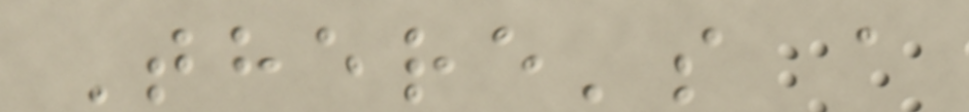There's a
